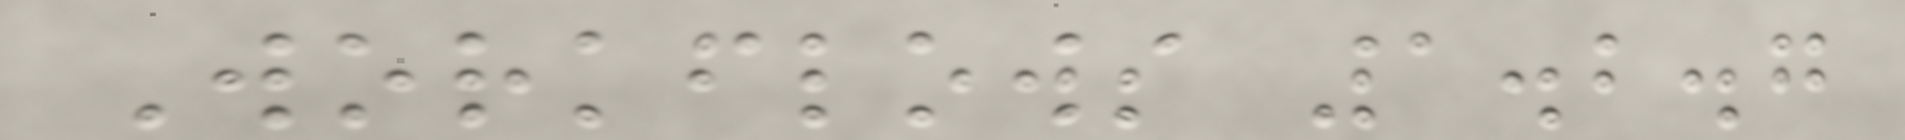Workflows 1.2.7
